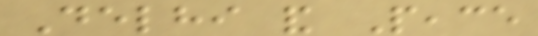Delhi and Peace
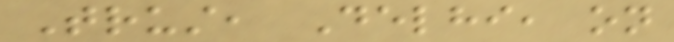Trust, Delhi, on
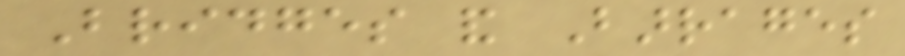Bridges and Barrages
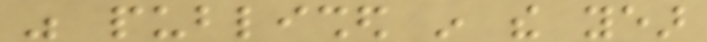was published in the year
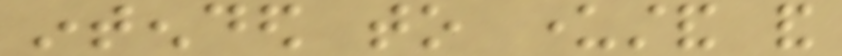intended to understand and
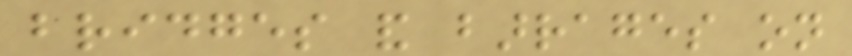bridges and barrages on
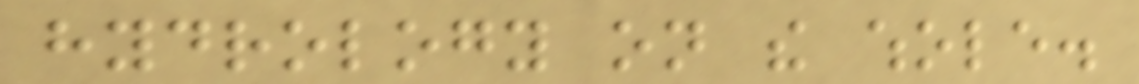hydrology on the whole.
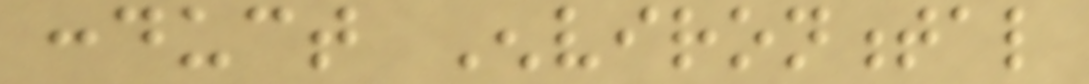conduct Environmental
